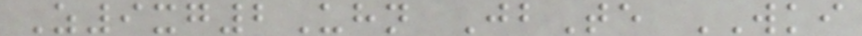Z9xg2Uhn JbTe WKI
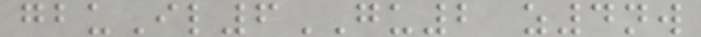gbuIl6GU2 z4nw
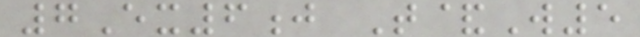7Ex6j T&W5
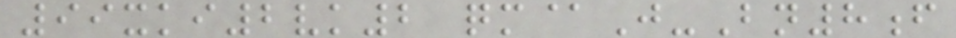99xki2vk2 qm@J-Bn8f
